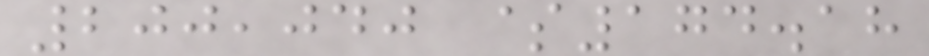200,040 $174.18
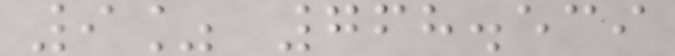9% 768.539
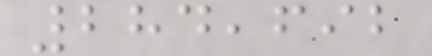284,692
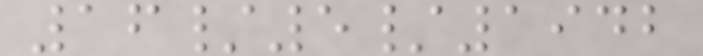16/5/1942
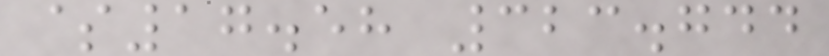$17.58 323.744
